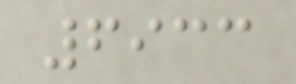6933
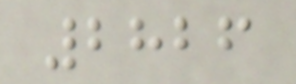2826
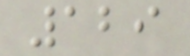129
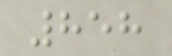858
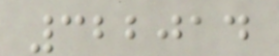322014
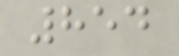854
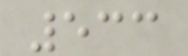533
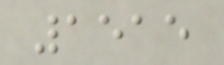1515
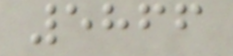5866
